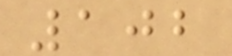102
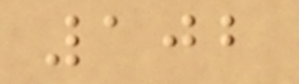102
